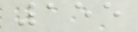155
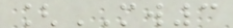[MW3
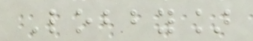Lobby]
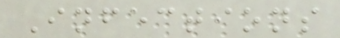Infections
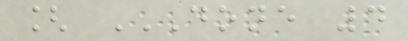[ DONE 4
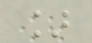]
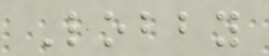Lobby
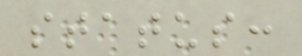status:
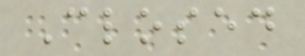Closed
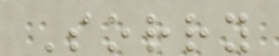Sorry
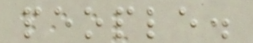people.
